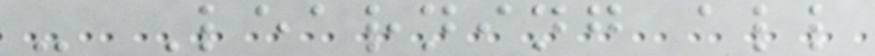- Learning all
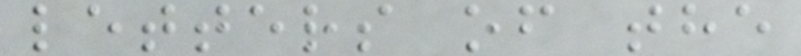letters of the
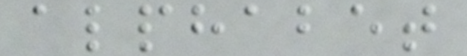alphabet
